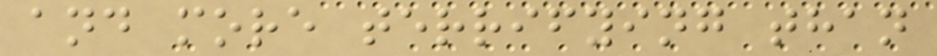and more terrifying than
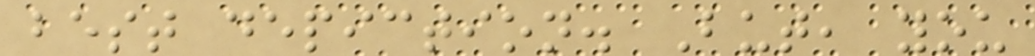best depiction. But, you
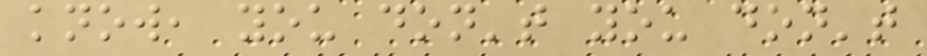know, you don't you don't
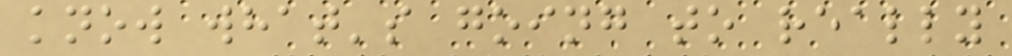know what's going to really
